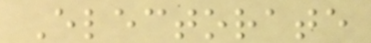Electorate
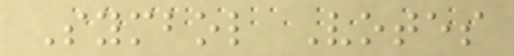Symbol Votes
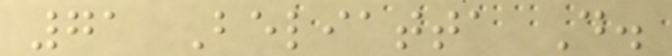71 Beliatta D.
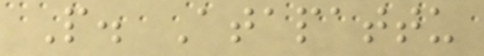P. Atapattu
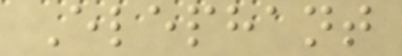Elephant
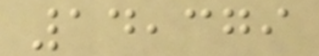14,379
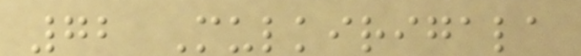72 Mulkirigala
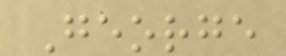George
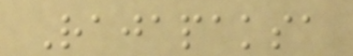Rajapaksa
